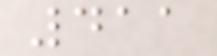411
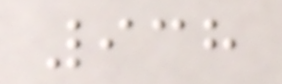938
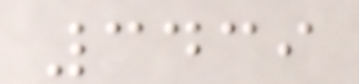3439
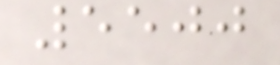5500
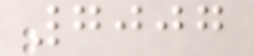7007
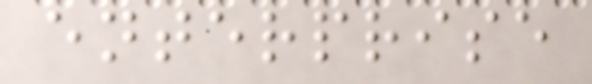enterprise
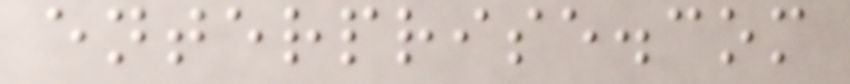enterprise.com
